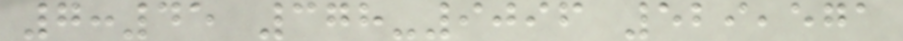7:45 378-9096 529,571
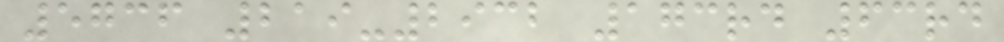5736 219-2932 173rd 63rd
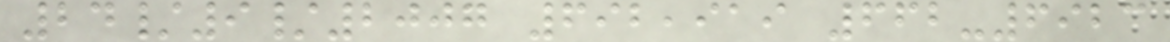24/9/2007 692,919 662-6923
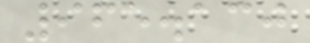965.130
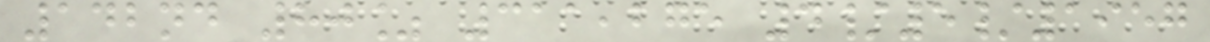142nd 80% 311,275 4/5/1957
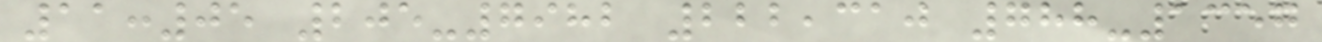11:05 205-7982 222,310 788-1357
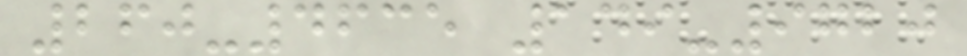260-4635 149-9720
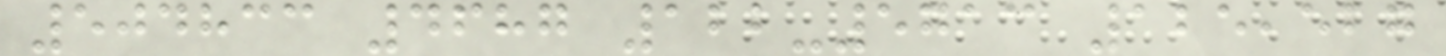504833 4687 122-5713 125,527
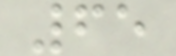65
